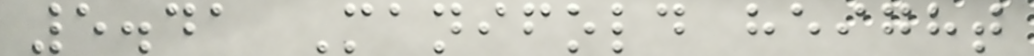5.41 Manifold height
